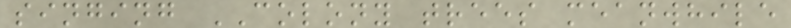singing COLONY trees meanwhile
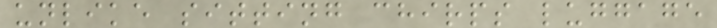unlike sitting chirps luggage
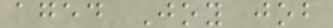aged Joy job
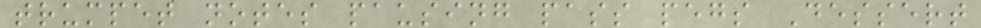trumpet notes pausing pass pegs Dessert
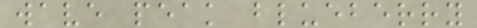wave peak blueberry
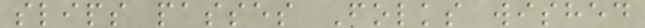slips passes Folks wished
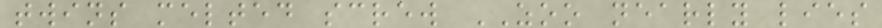twins melted screw ZOO nearly lies
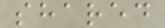shared
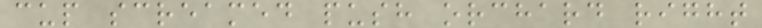cup screamed push orchard right
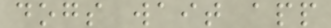dogs wait app
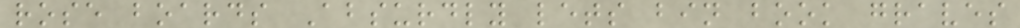rose boards Absurdly lets bin book graves
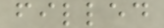filled
